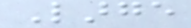Large
